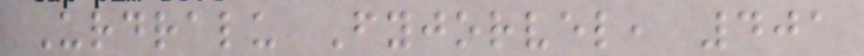Urdralu Fyjorvel, 401
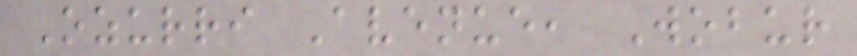Ozurri Avenue, Wobur
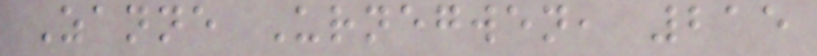Zanne Urnegwen, 215
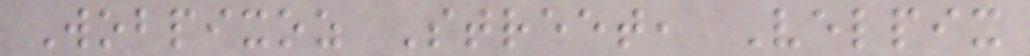Wobpixoz Street, Velpix
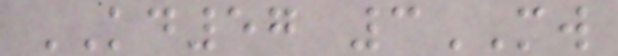KD57 3MW
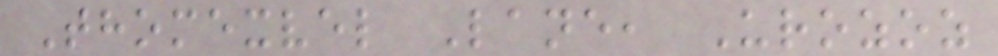Thomexvel Lane, Urozoz
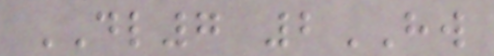DL7 2HW
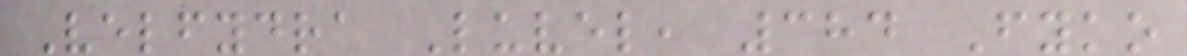Velfydra Luvel, 384 Fyko
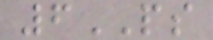6PS
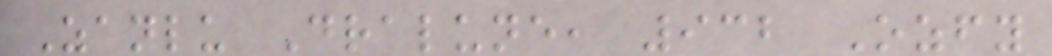Zanlu Dralune, 932 Ozfy
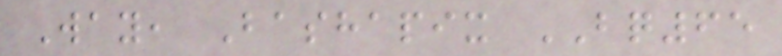Way, Bashapix BQ65
